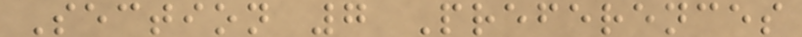Section 7 Preferences
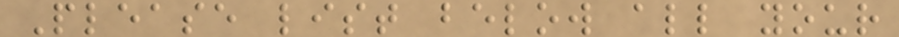Please list below all your
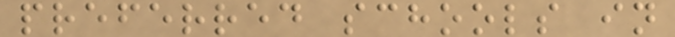preferred schools in
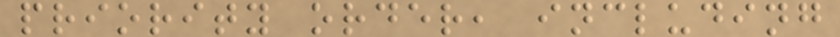priority order, including
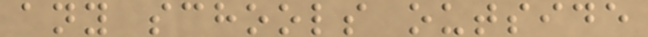any schools outside
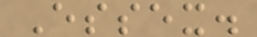Essex.
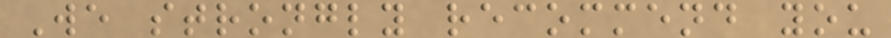We strongly recommend you
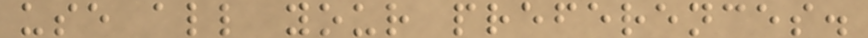use all your preferences.
